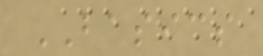BASICS
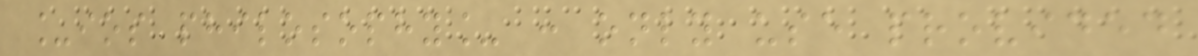_ios philosophy_ : only use provided
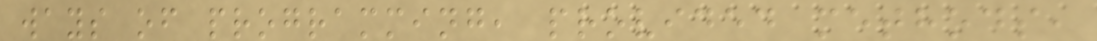ways of programming, provided methods,
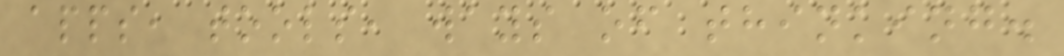apps, tools, ways of thinking.
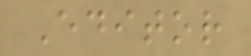Editor
